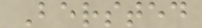Bersted
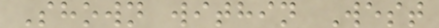Shown within West
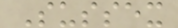Sussex
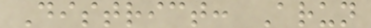District: Arun
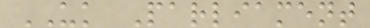UK Parliament
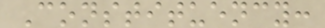Constituency:
